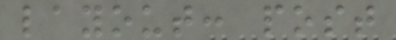layout: post
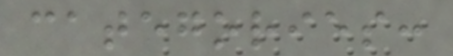categories:
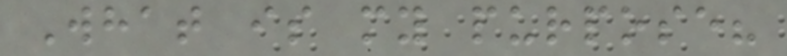What is my purpose?
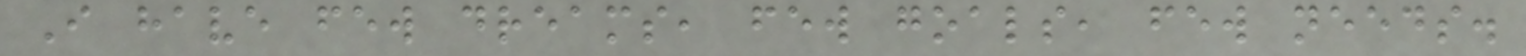I have few dreams, few goals, few needs.
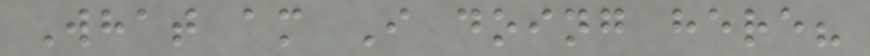What am I doing here?
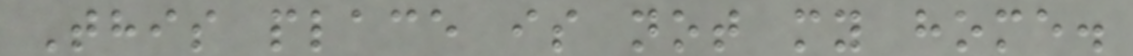This place is not my home.
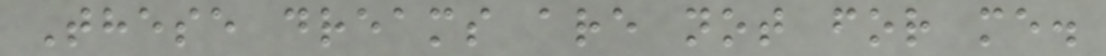These dreams are not for me.
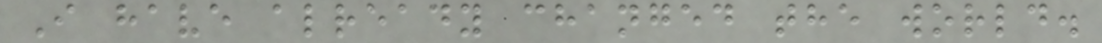I have already changed the world.
